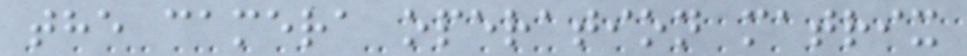the camera operation matrix
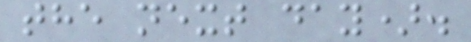the next day).
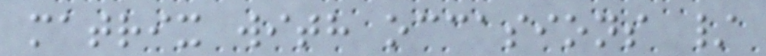matrix with occasions /
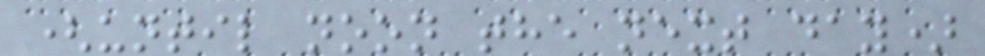(until noon the next day)
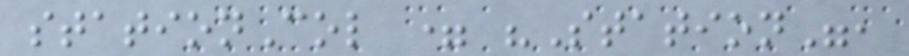stationCol = "Station",
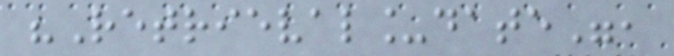"Retrieval_date",
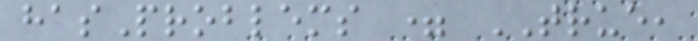hasProblems = TRUE,
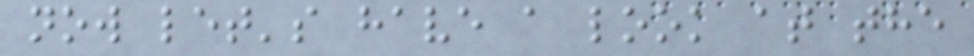now let's have a look at the
